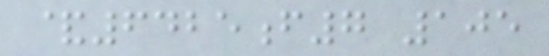&6425f7 105
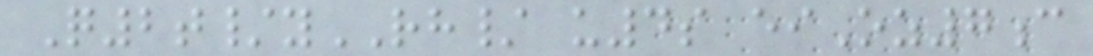Q2t/yRH/ u4s eiOz7c
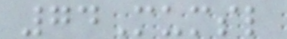74Mumsl
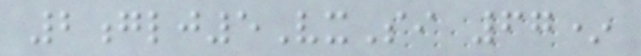2glj5VxSi 67*
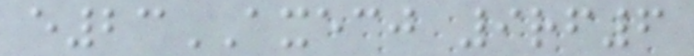e23AXECJ 9rf6
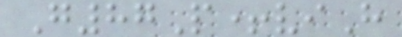G87P+viH
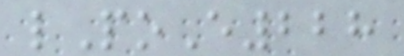lPoE228
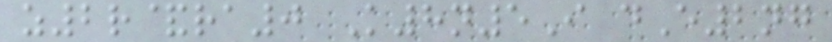z2r&ra0 K8n5I dE2ng
